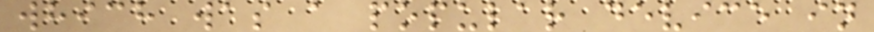which was a popular device in
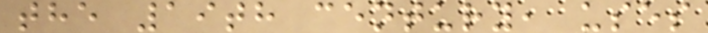the 19th century, uses
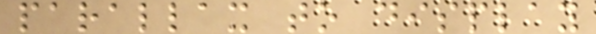parallax to display
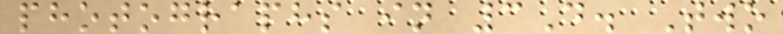photographs in 3D. Two
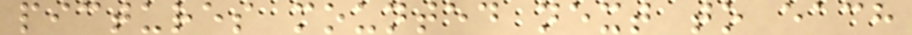pictures mounted next to each
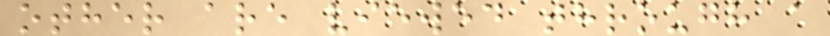other are viewed through a
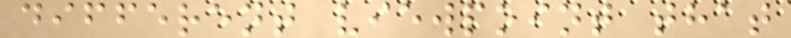different viewpoint that
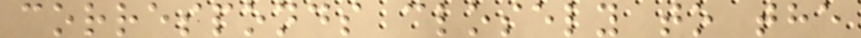corresponds closely to the
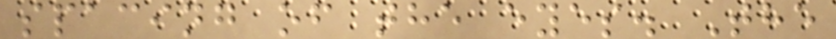spacing of the eyes. The
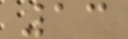13
